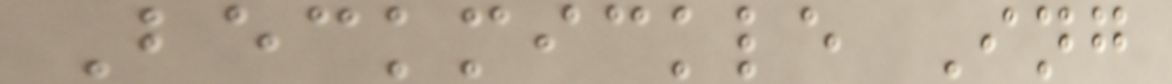Beckmickle Ing
